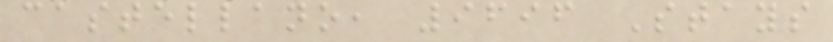castellano, 9696 Stays
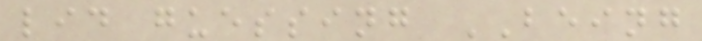lid guessing BEING
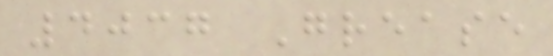4037 Grease
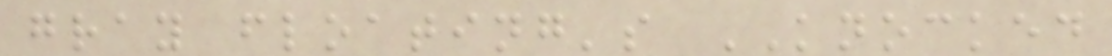gray floating's KNOCKED
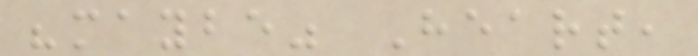"maybe" Heart,
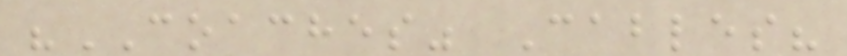"COACHES" Cables?
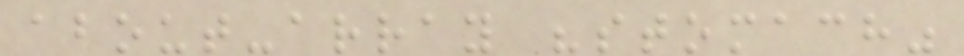about-array "stomach"
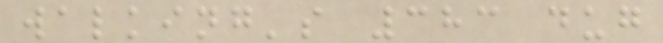walking's 383 dug
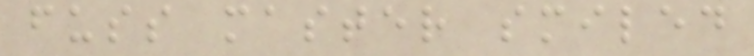fuss master smiled
